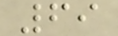69
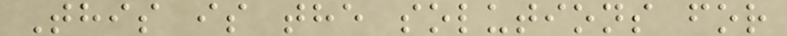This is the solutions for
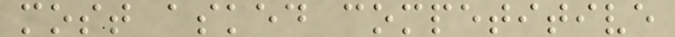most asked competitive
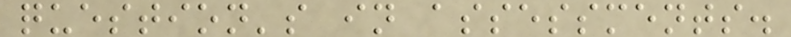question's in assessments.
